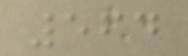564
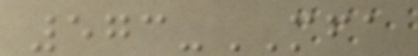573-MFA
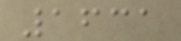1631
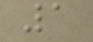1
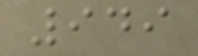949
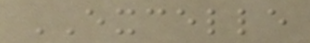EXCELLE
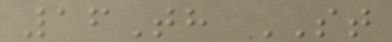16Th ST
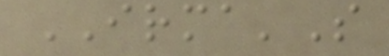IRMA'S
